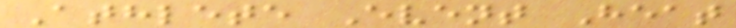Athlete Event Heat
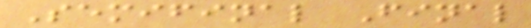Semifinal Final
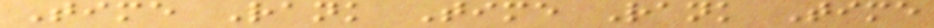Time Rank Time Rank Time
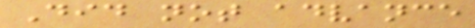Did not advance
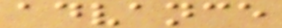advance
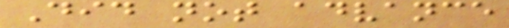Did not advance
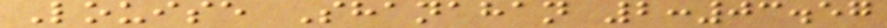Louise Shanahan 2:03.57
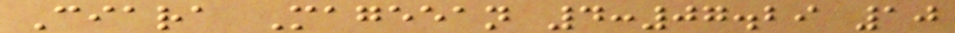Ciara Mageean 4:07.29 10
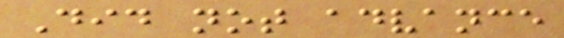Did not advance
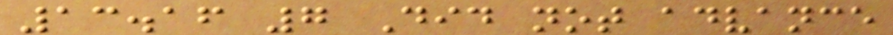13.16 7 Did not advance
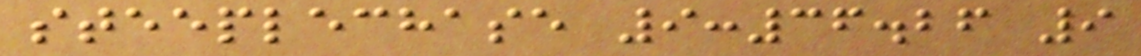steeplechase 9:36.26 9
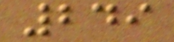249
